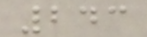243
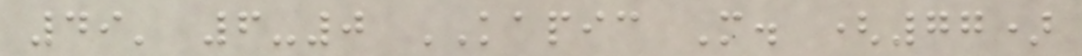49' 6-0 KAPIC M. (77)
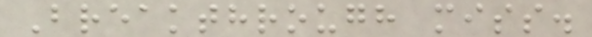Breakthrough miss.
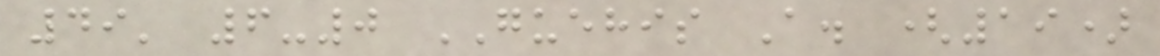49' 6-0 GUEHIS A. (19)
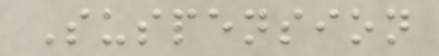Suspension
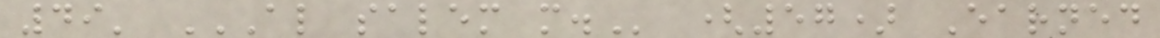49' AL SALEM M. (57) Earned
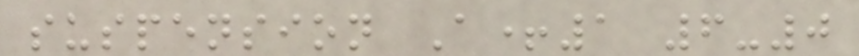suspension A+1 6-0
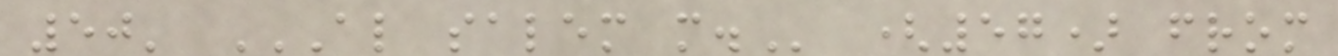50' AL SALEM M. (57) from
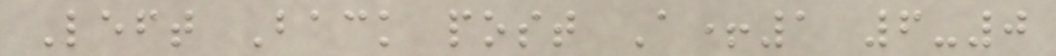Left Back post A+1 6-0
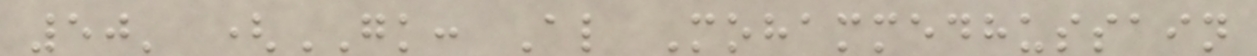50' (GK: Al Mohammedhussain
